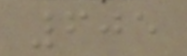605
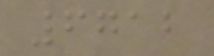6712
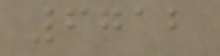6712
